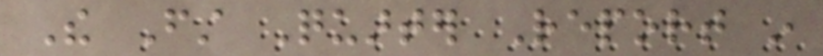The First Quarter Report in
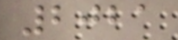2021
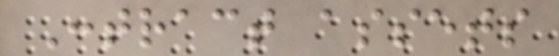Contract assets
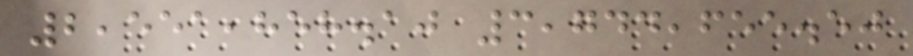2,551,858.10 3,744,655.50
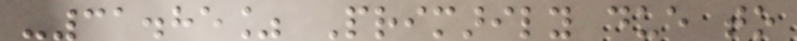-31.85% Primarily due to
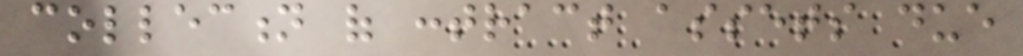collection of contract assets due
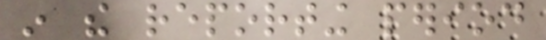in the reporting period
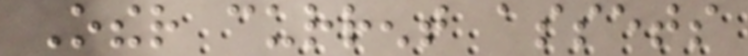Other current assets
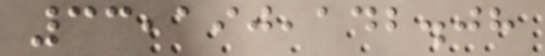33,190,142.08
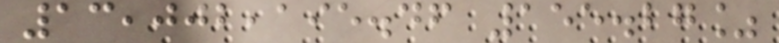13,002,195.46 155.27%
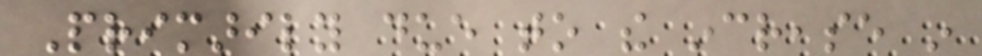Primarily due to the increase in
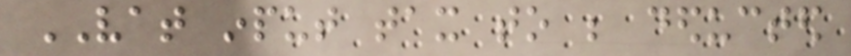VAT input tax to be deducted
